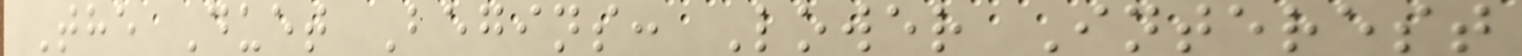The Duet Begins: Lower Interest
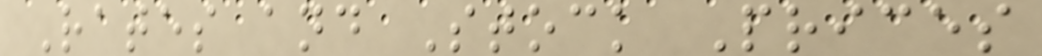Rates and Stock Prices
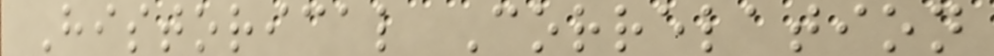Historical Correlation
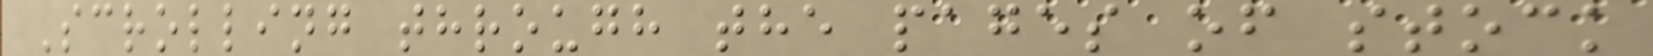Scrolling through the pages of stock
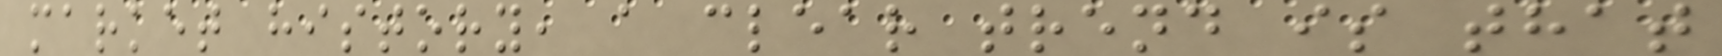market history, a clear trend is that
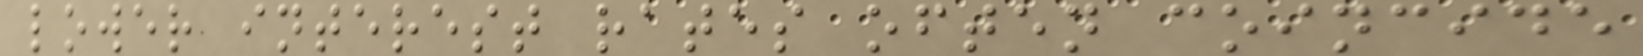lower interest rates often coincide
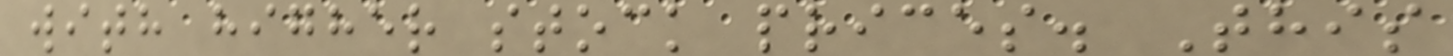with higher stock prices. This
